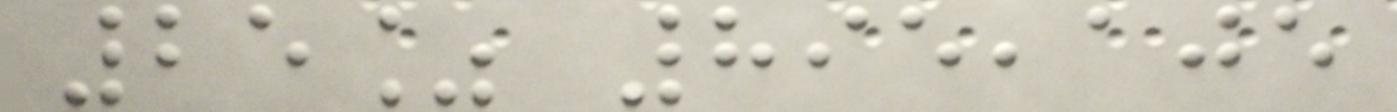25% 895,105
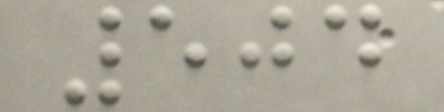504
